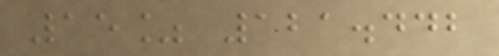15% 121.442
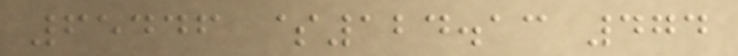65446 $124.13 474
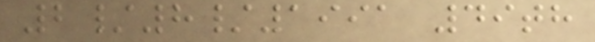2/8/1991 49th
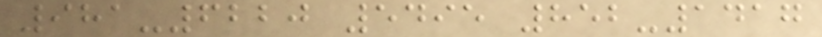981-6220 5495 852-1417
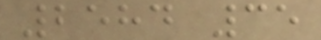2584 35
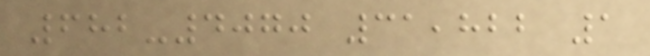682-4070 31,822 1
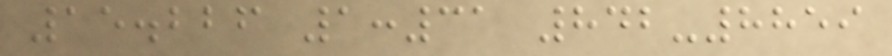15.226 1:31 842-8859
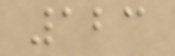123
